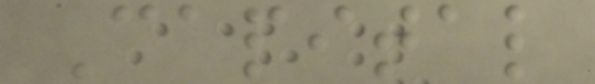Capital
